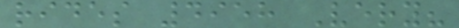rides 4958 Very?
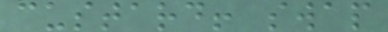custard! swap
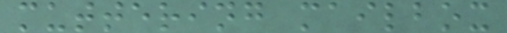muttering mailbox
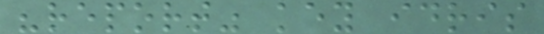"report" key idris
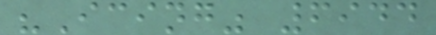"Icing" 6944
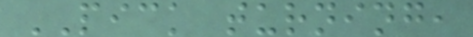PICK turning,
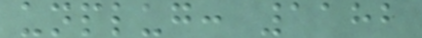unplug: 1182
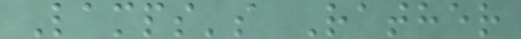Lamps's Rather
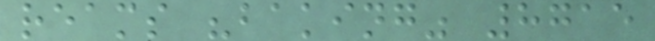reams "baking" 8715
